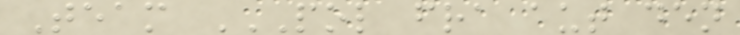Team POL FRA AUT DEN
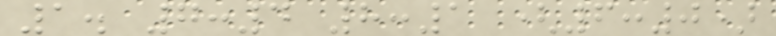1. 7:4 8:1 (6:0)
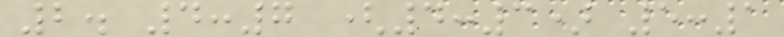2. 4:7 (4:3) 5:1
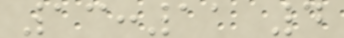13:11 4
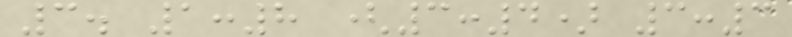3. 1:8 (3:4) 3:3
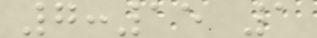7:15 1
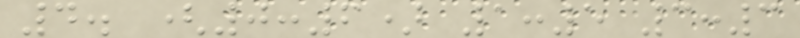4. (0:6) 1:5 3:3
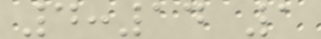4:14 1
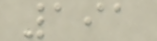191
